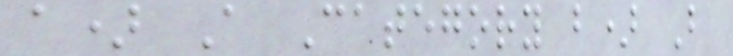a) A Category b) B
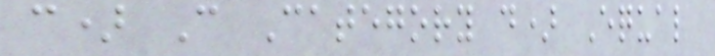c) C Category d) Equal
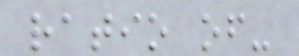ratio of-
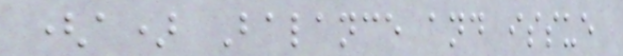(a) Balance and issue
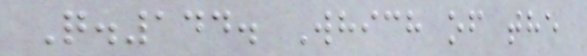Q.144. Which of the
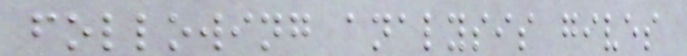following analysis gives
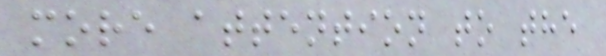more attention to the
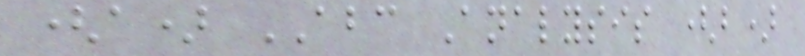(a) ABC Analysis (b)
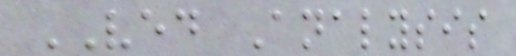VED Analysis
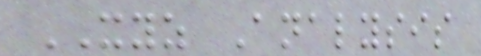XYZ Analysis
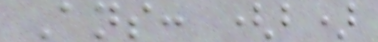Ans: (b)
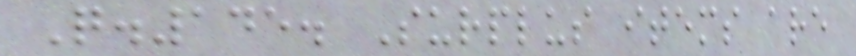Q.145. Surplus items are
